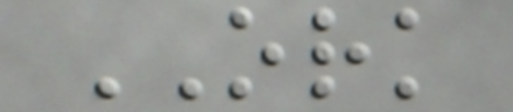ORK
